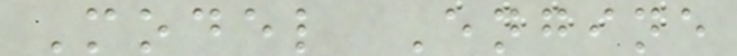Model Engine
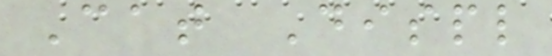Cat Displ
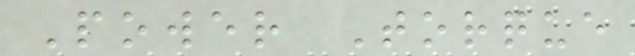Power Torque
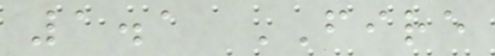1.1 FIRE
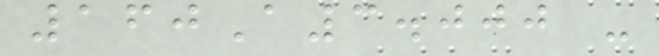160A3.000 -
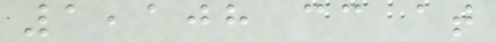1,108 cc at
